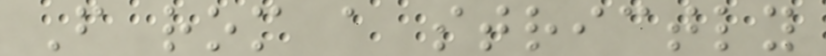F rom a strictly
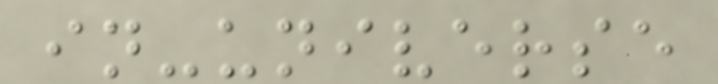in-universe
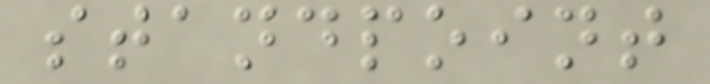standpoint
